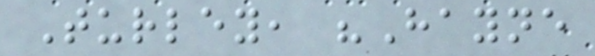Turley, "Hayne
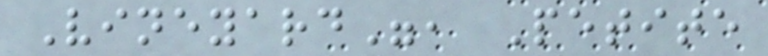Vineyard", Petite
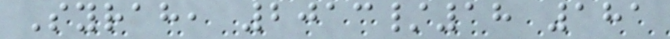Syrah, 2013/18 181
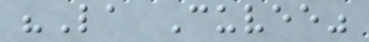"La Cuvee"
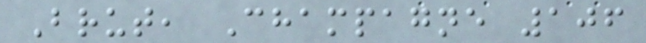Brut, Champagne 106
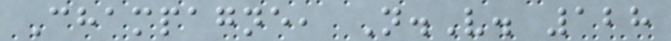Champagne, N.V. 128
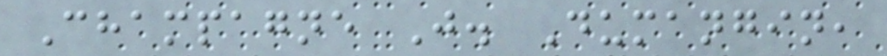Champagne J. Dumangin,
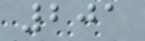201
